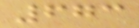673
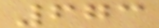673
